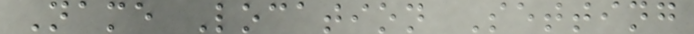Name Location Setting
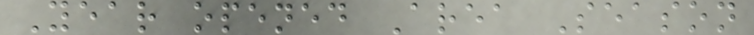Year opened Area Season
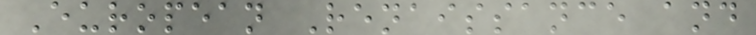European Renaissance and
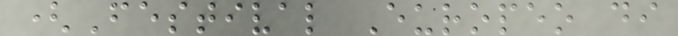(Festival Europeo di
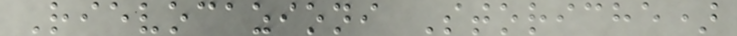Rievocazioni Storiche)
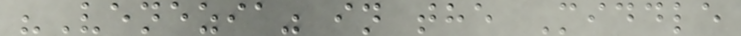"Venezia" in the Middle
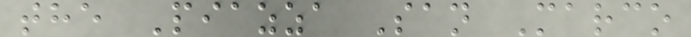the Piazza San Marco
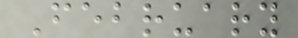February
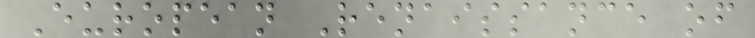European Renaissance of
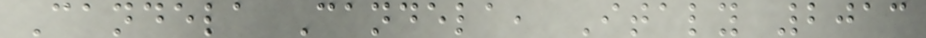Candela Candela, Italy 2013
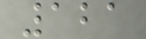121
